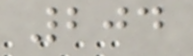204
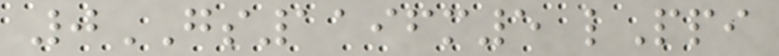0GS1196m5 lPpi
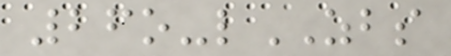26o-lZBS
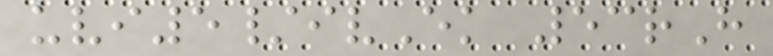uvi5/ivEk 53rH
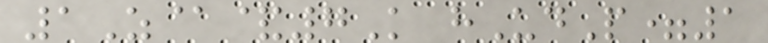1Z@&7K hUdP=1
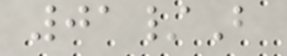01/B
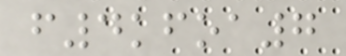f4kfoa7
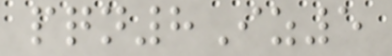pqn8Iz5
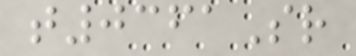t0361Sr
